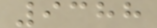9388
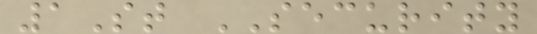1St SECURITY
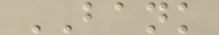BANK
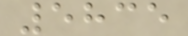5835
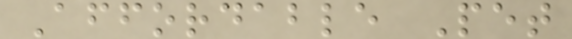Affordable Pet
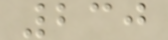230
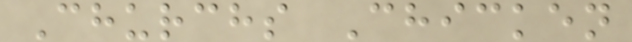Churchs Chicken
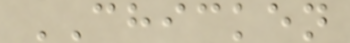CHICKEN
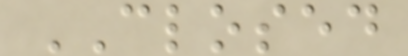CLOSED
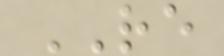RE
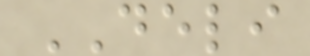DELI
